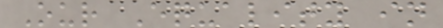Our Equality in
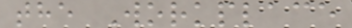the Workplace
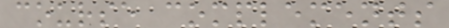course complements
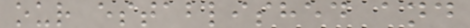our established and
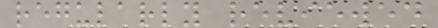regularly reviewed
